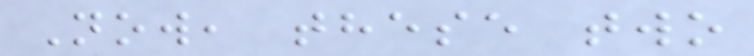Now, these two
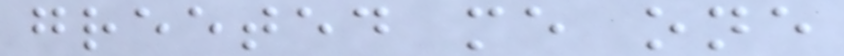greeted me one
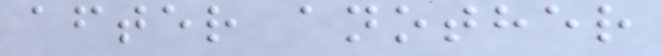after another
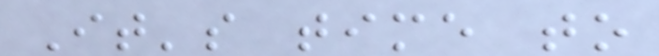It's time to
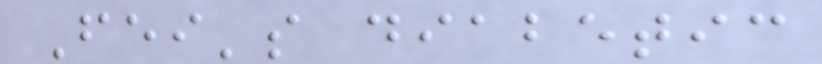Fei's diabetic
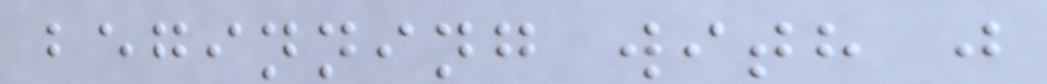beginning with j
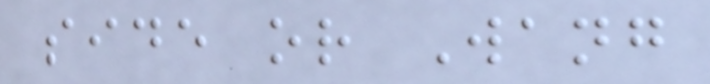side or Wang
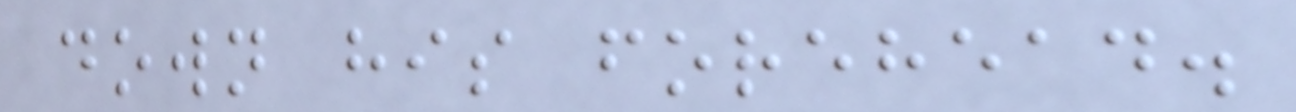down his forehead.
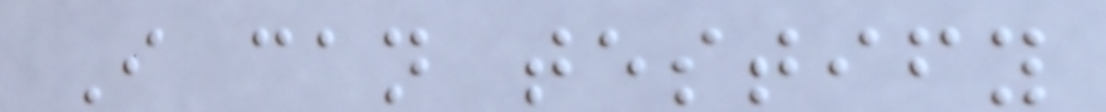I can testify
